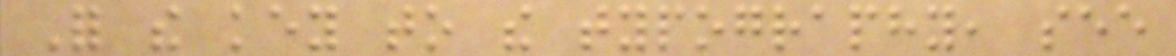For the key to the typography, see
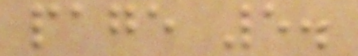page 5.
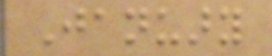January
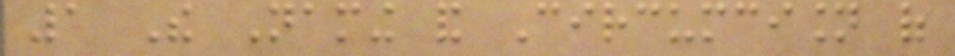1 The Naming and Circumcision of
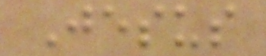Jesus
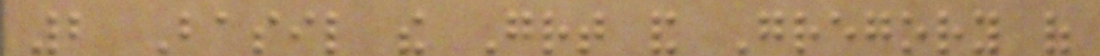2 Basil the Great and Gregory of
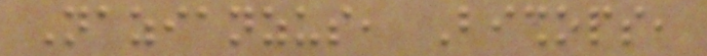Nazianzus, Bishops,
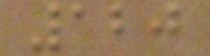120
